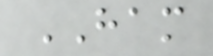HAM
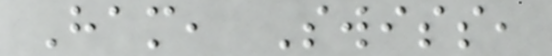Ham, Swiss,
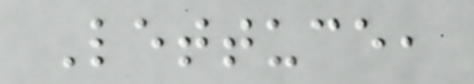Lettuce,
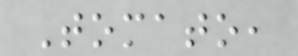Tomato,
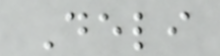Deli
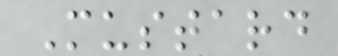Mustard
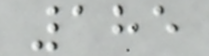185
